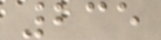235
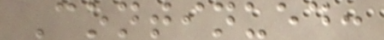Continued:
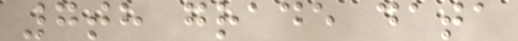7th grade data
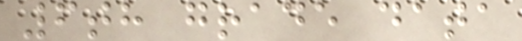6th grade data
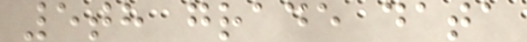5th grade data
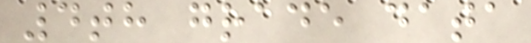4th grade data
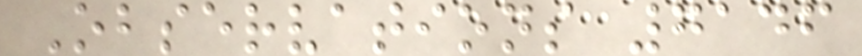Observations 7146
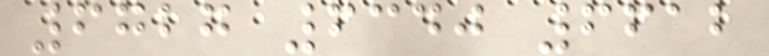6727 6340 6612
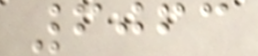6063
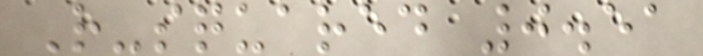R-squared 0.51
